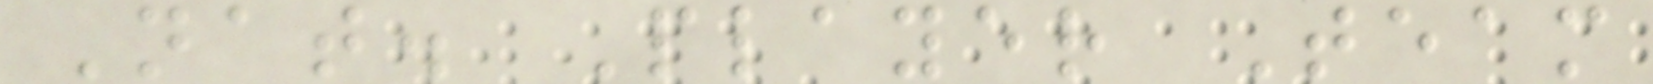Nat. Player Team
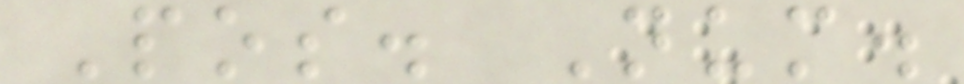Pos. Num.
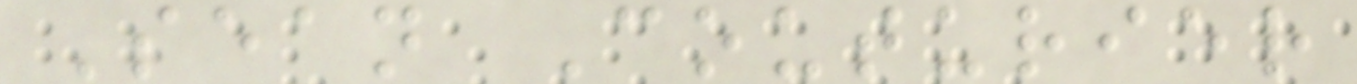Sean Couturier
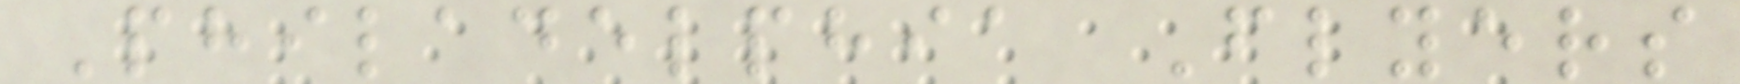Philadelphia Flyers
